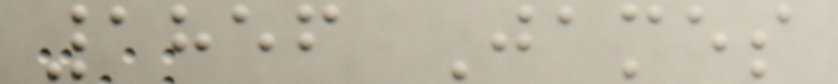1856 James
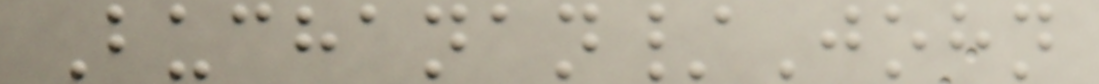Buchanan/John
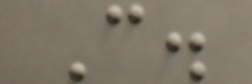C.
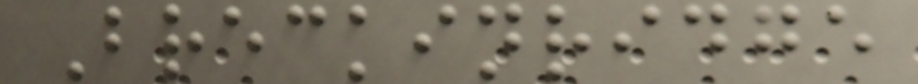Breckinridge
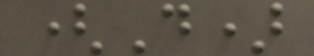(D)
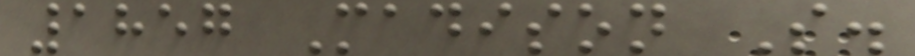1857 Madison S.
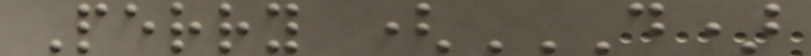Perry (D)
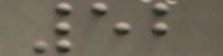52
